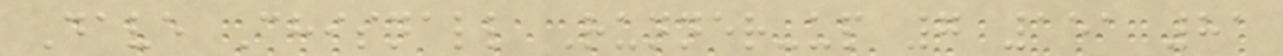Dave Chisnall Runner-up 7 151 81
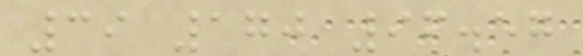39 170 96.57
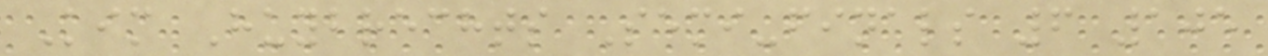Kim Huybrechts Semi-finals 6 105
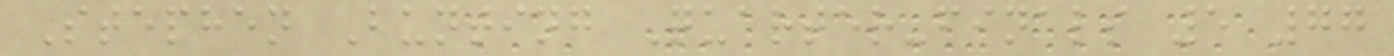Stephen Bunting Quarter-finals 5 77
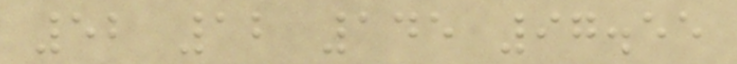52 12 145 97.55
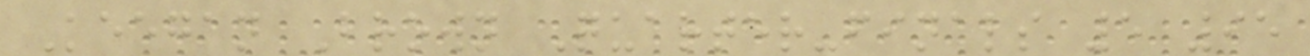Keegan Brown Quarter-finals 5 95
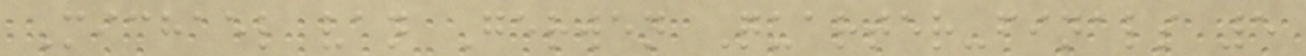Michael van Gerwen Quarter-finals 5
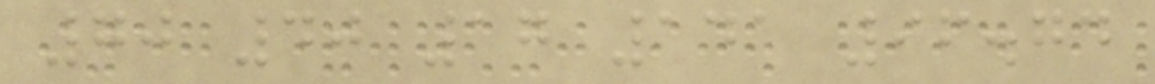70 40 17 141 96.74
